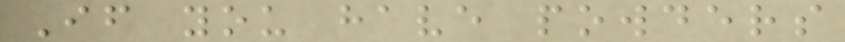If you have powders
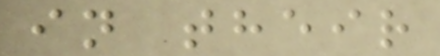in their
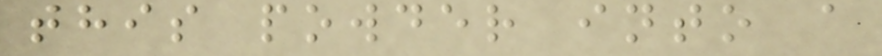this powder into a
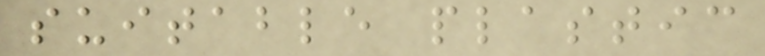suitable plastic
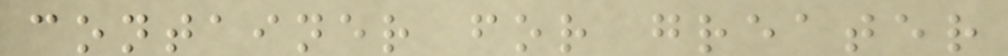container for greater
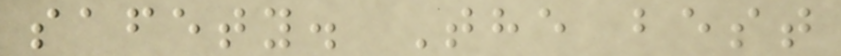safety. The best
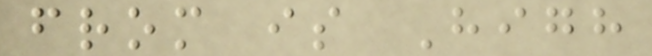from is High
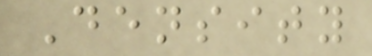Density
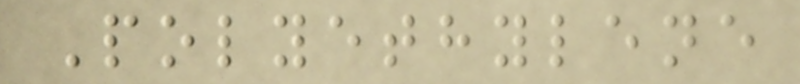Polyethylene
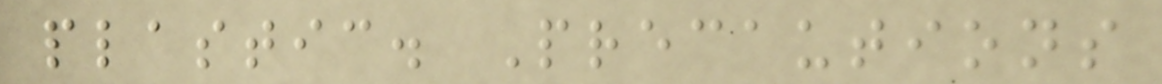plastic. Precautions
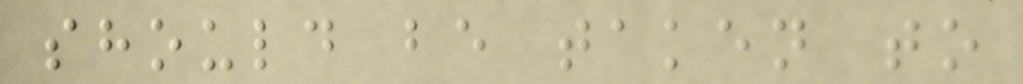should be taken to
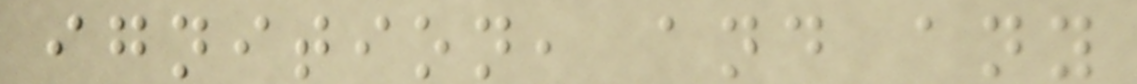ignition, and any
